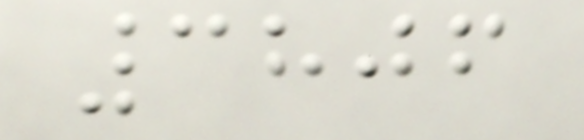3806
